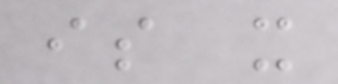is it
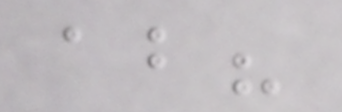about?
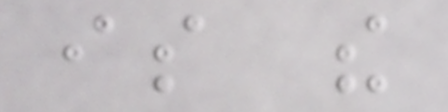is the
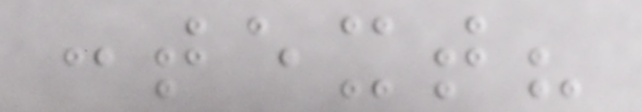context?
